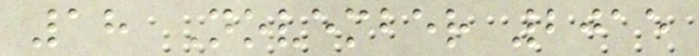18 November 2015
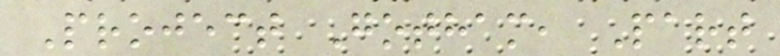Project Gotham, Part
